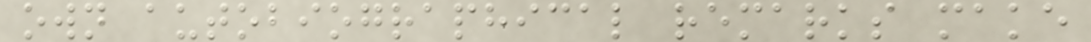own autobiographical remarks make
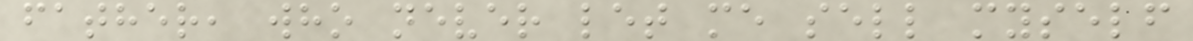father, who never let me sell myself
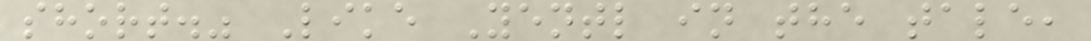short." Like Yentl in the tale,
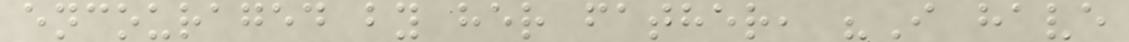encouraged by her father, "I have
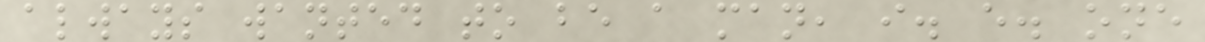always wanted to be a man, i. e. one
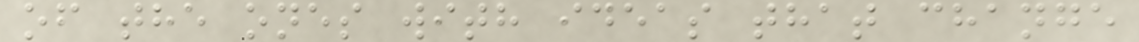of the ones with ideas that change
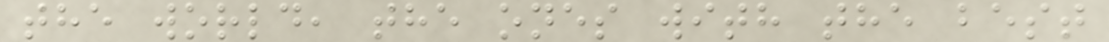the world, the ones with the best
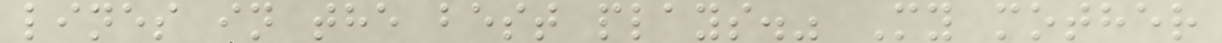lines in the best plays." My mother
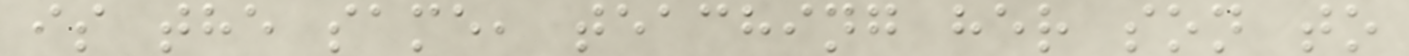is the same, teaching her son to
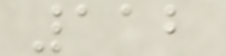112
